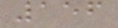156
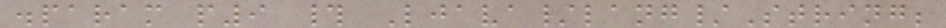.param p9 # Ljava/lang/String;
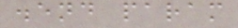.end param
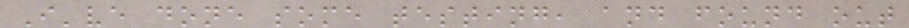I've done some testing, and found out
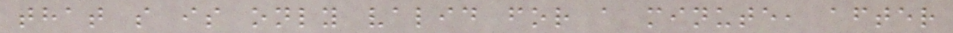that s is only valid for a minute, after
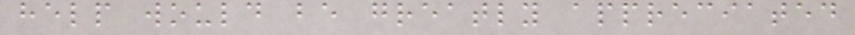help would be greatly appreciated
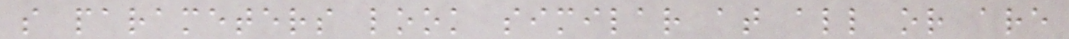s parameters look similar at all or are
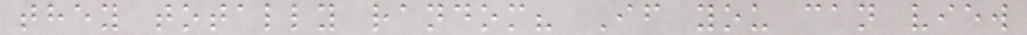they totally random? If you can view
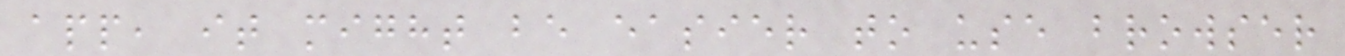app, it might be easier to use browser
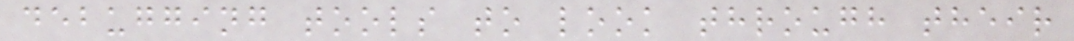debugging tools to look through their
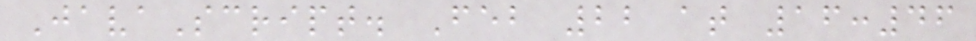JavaScript. Feb 22 at 16:46
